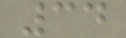34
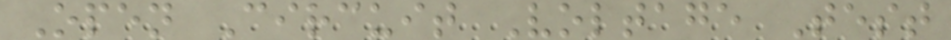Open Circuit Voltage Test
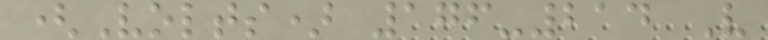(Volts) 176-214 V
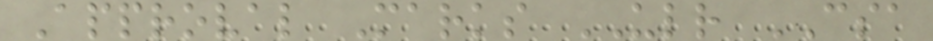Approval Marks ULR CSA
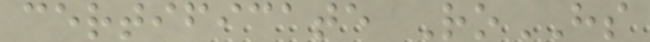certificate RoHS
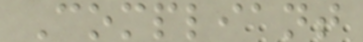Compliant
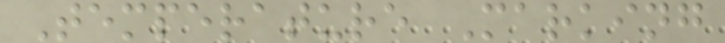Temperature Marking
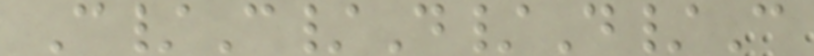C/C/D/D/C
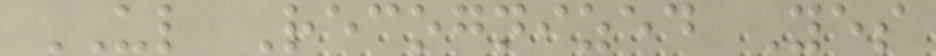UL Recognized Yes
